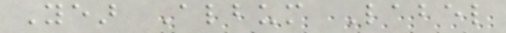Year Album Label
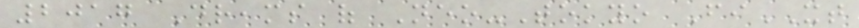2017 Dreams of Neo-Tokyo FiXT
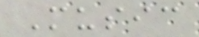Music
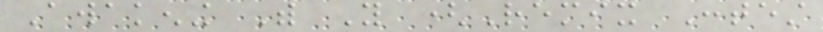Awakening With You (Remix Contest
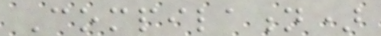Compilation)
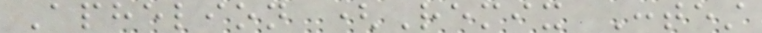Aphelion (Remix Contest
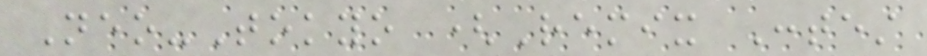Neo-Tokyo (Remix Contest
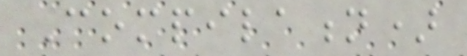Compilation)
